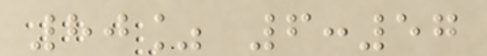80% 6:57
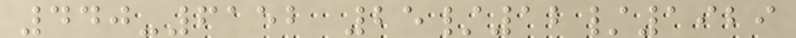440-6152 25/12/1929
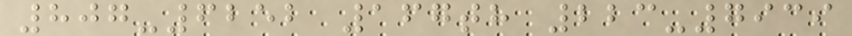807-6252 167th 223-7939
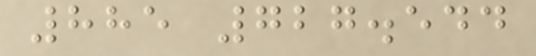885 727.544
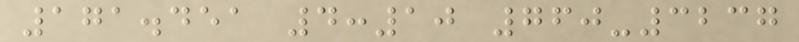171.451 4:10 760-3237
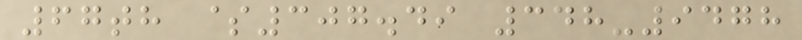67th $307.49 348-9478
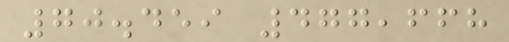70.459 477,668
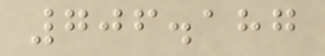706.187
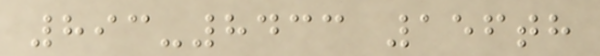893-8433 156th
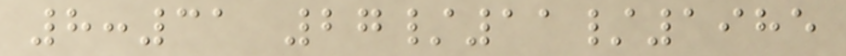8:31 27/11/1985
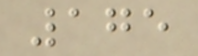175
